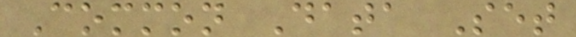Common Data Set
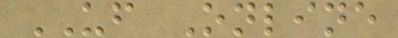UF Online
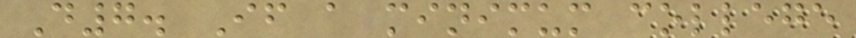D7. If a minimum college
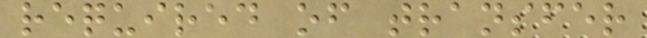required of transfer
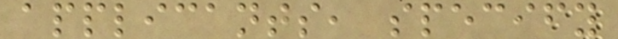applicants, specify
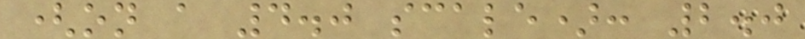(on a 4.0 scale): 2.0
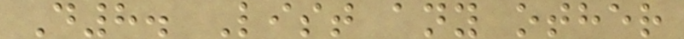D8. List any other
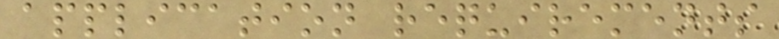application requirements
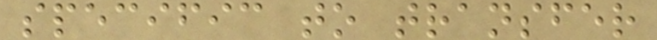specific to transfer
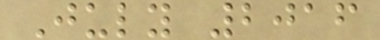July 2016
